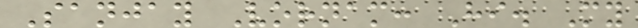Sanjay Vornam: Hi. My
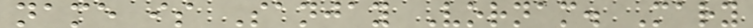name is Sanjay Vornam. Mary
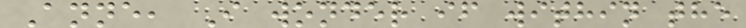Anne, I wonder if within the
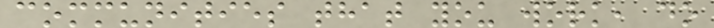communities that you work, do
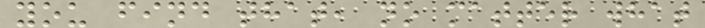you find that, no matter what
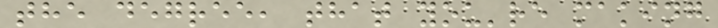the degree, that you're making
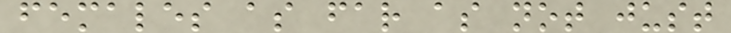females as far as not just
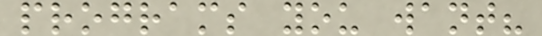programs you want?
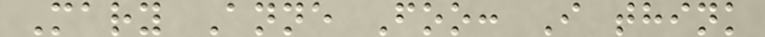Mary Anne Foo: I think
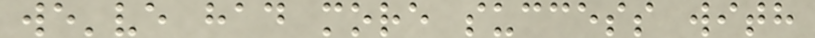we've had more success with
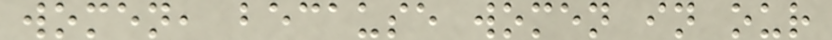women, because women in our
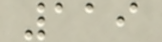119
